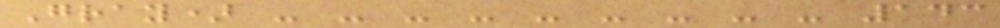Gray) - - - - - - - - - 143
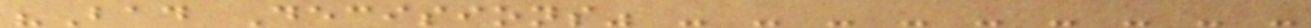"Bad Decisions" - - - - - - - - -
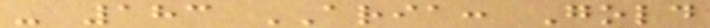- 183 ARIA: Gold
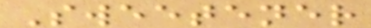Sweetener
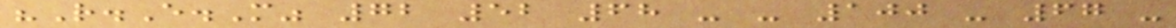"R.E.M" 72 52 68 - - 100 - 67 -
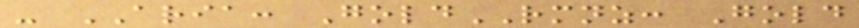- ARIA: GoldRMNZ: Gold
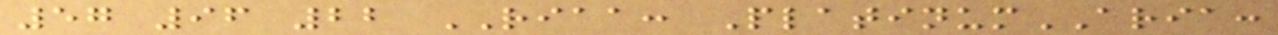57 96 22 RIAA: PlatinumARIA:
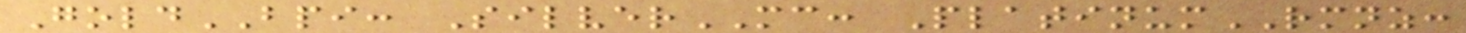GoldBPI: SilverMC: PlatinumRMNZ:
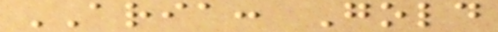ARIA: Gold
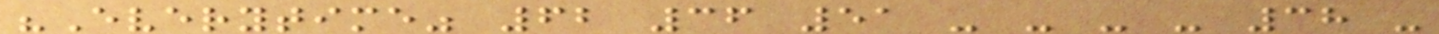"Everytime" 62 36 51 - - - - 38 -
